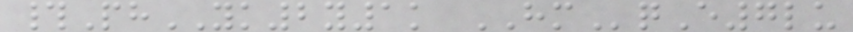#PhYK2y1k HMqE7lu
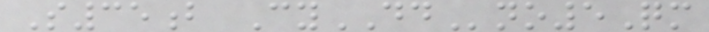S35b CyDDno5Qm
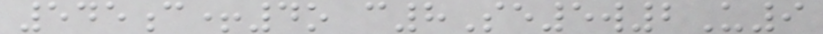545c+4o c8Se5w2U9
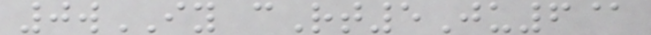0wIY cRt5Ju6@
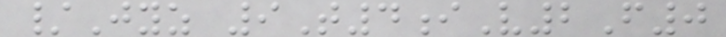/Jyz 9T4iV2F0
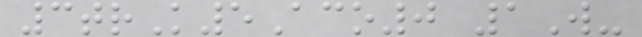3trK5Aco0 1W-
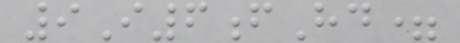9I6fHd=
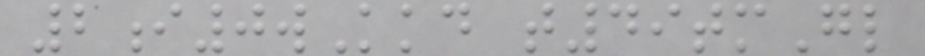2i0wKkd t49tmGl
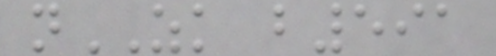nZK b591
